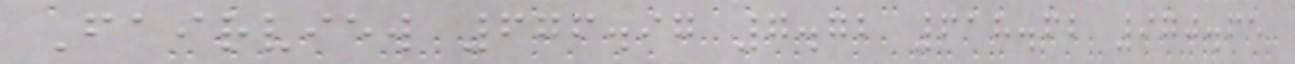Fairview 676.97 7.72 618.62 970.65
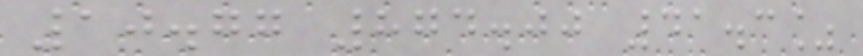10.77 874.00 41.3%
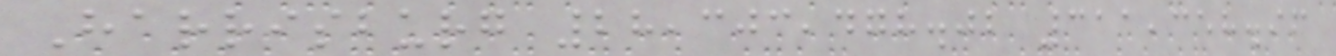Harrisburg 28,303,478.02 311,358.96
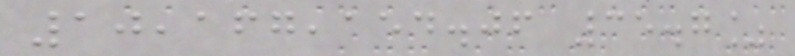10,167,154.06 35.7%
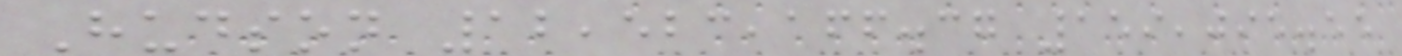Hudson 12,523,166.37 159,095.55
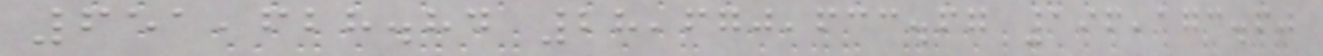651,628.84 28,670,633.67 196,173.60
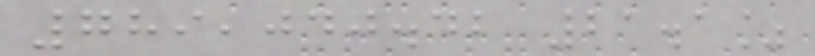789,040.42 21.1%
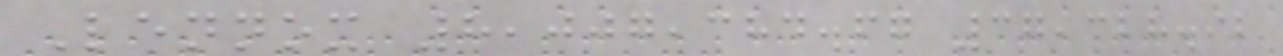Lennox 8,007,384.67 37,328.92
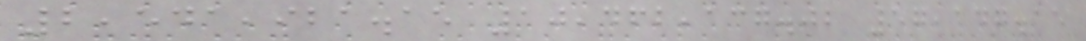2,541,921.15 10,462,137.02 57,147.15
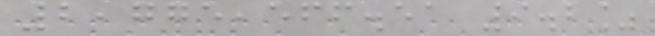2,775,566.51 9.2%
